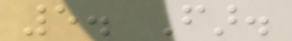5. Far.
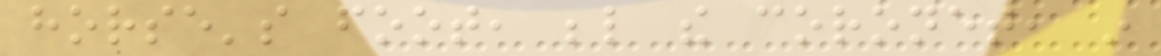horse's foot, below the coronet, in
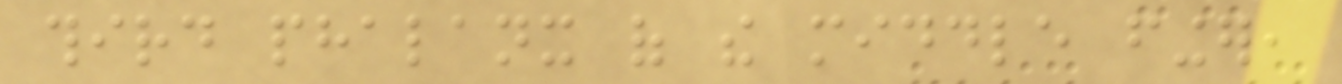third phalanx of the middle finger,
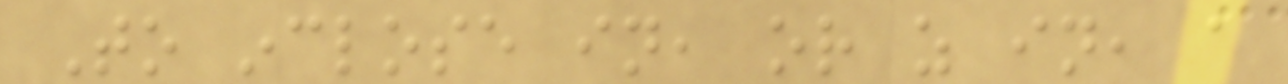To inclose in, or as in, a
